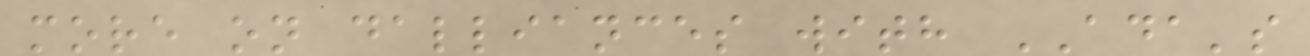more on dalliances with ADA's
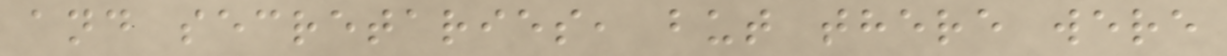and secretaries, but there were
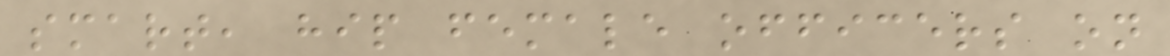smart, hip female officers on
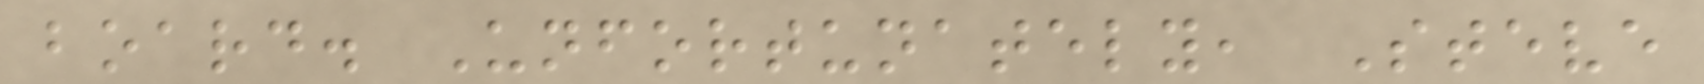board. Unfortunately, Steve
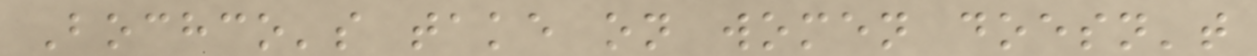Bochco's take on women doesn't
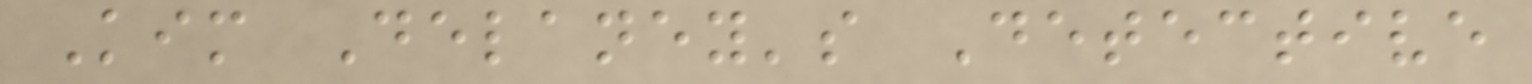Kim Delaney's Detective
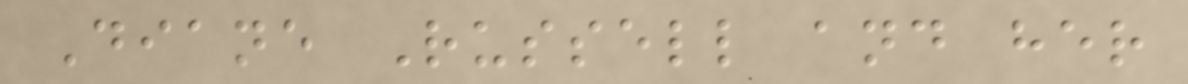Diane Russell and her
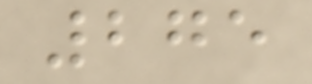275
